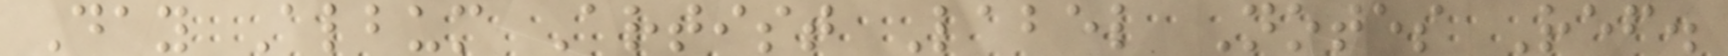Day Album Artist Label Notes Ref.
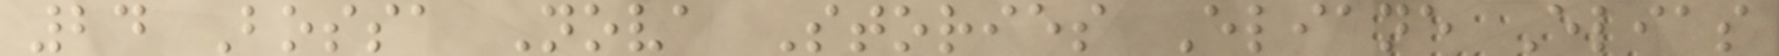24 Bossa Nova Stories Eliane Elias
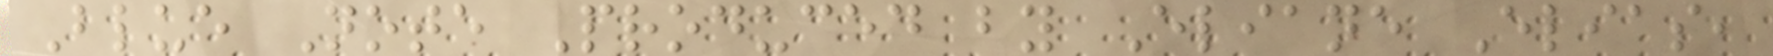Blue Note Produced by Eliane Elias,
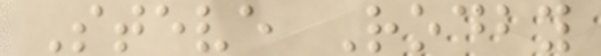Steve Rodby
